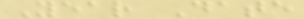Year Date
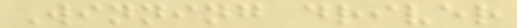Winning driver
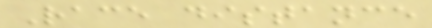Race distance
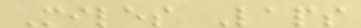Miles Laps
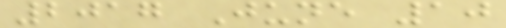2017 June 10
